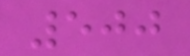500
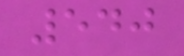540
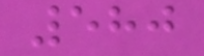580
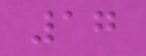17
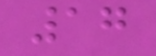17
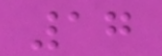17
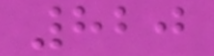820
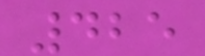425
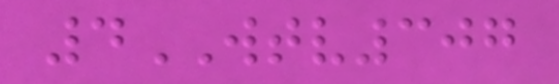4WTV307
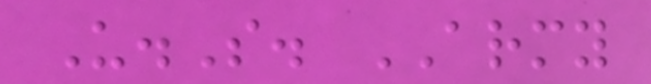U.S. ARMY
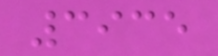3935
